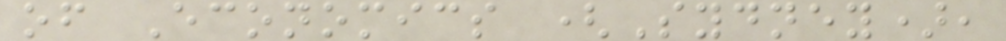of Economics (Sydney),
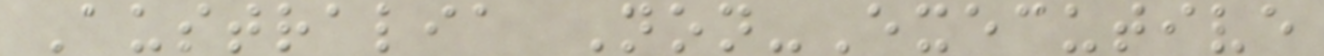Australia Non-Executive
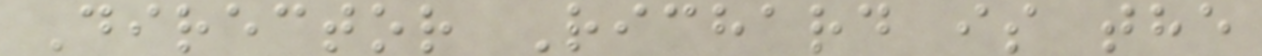Director Richard is the
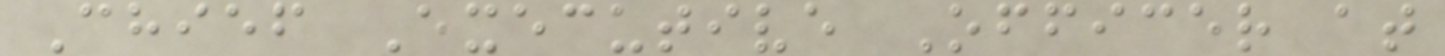Chief Executive Officer at
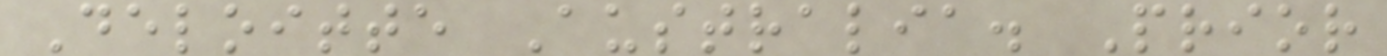Deloitte Australia. Prior
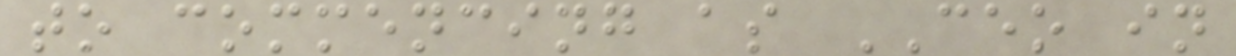to commencing as CEO in
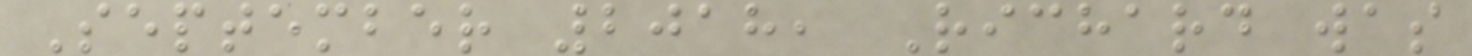September 2018, Richard was
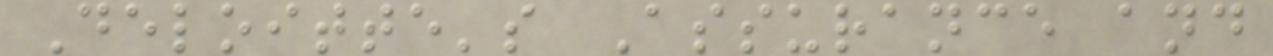Deloitte's Assurance and
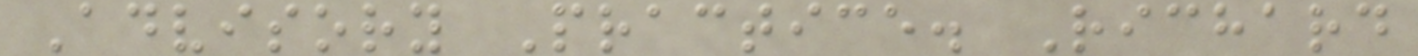Advisory Practice. Richard
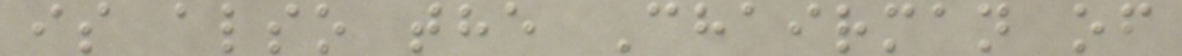is also the Chairman of
